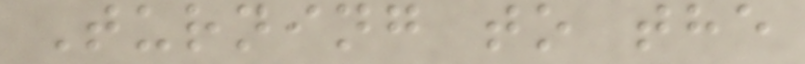Turning to the
